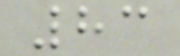83
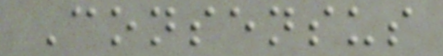Consensus
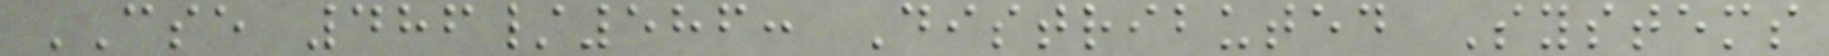CSE 486/586: Distributed Systems
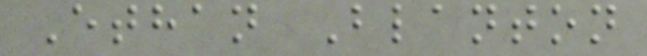Ethan Blanton
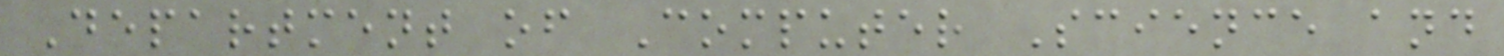Department of Computer Science and
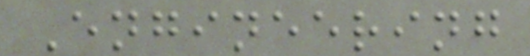Engineering
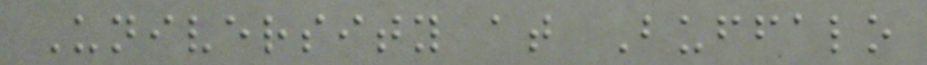University at Buffalo
